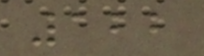122
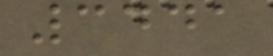3441
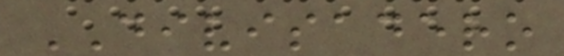DIVISADERO
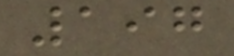197
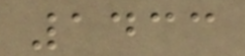1433
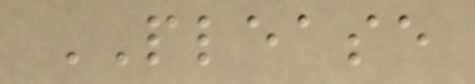PLEASE
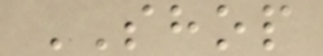SHOP
